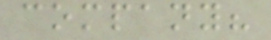company?
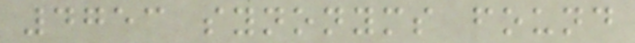4753 synonyms found
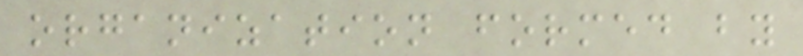organization formed by
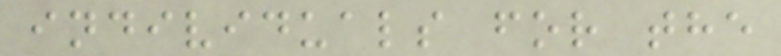individuals for the
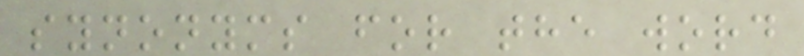synonyms for the word
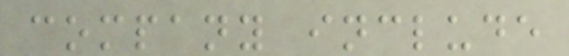company include
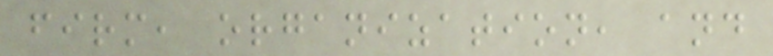firm, organization, and
